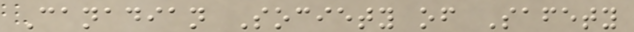Canadian Society of Safety
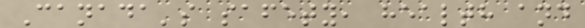Canada's safety, health and
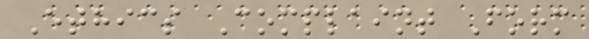Ethics Complaint Form
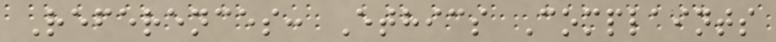References: Ethics Complaints
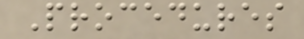Procedures
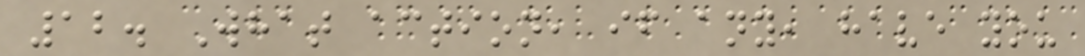12. What action, if any, have you
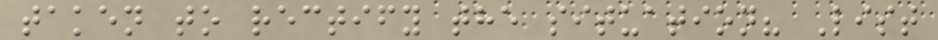taken to rectify the situation? List
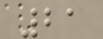21
